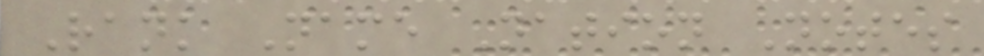Rank Name Nation Notes
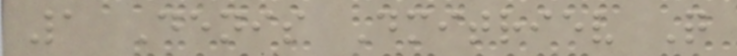1 Denis Dmitriev Q
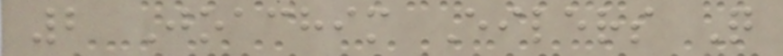2 Joachim Eilers Q
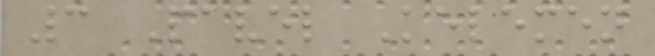3 Pavel Kelemen
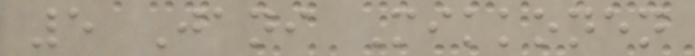5 Jani Mikkonen
